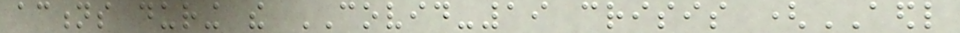actions during the COVID-19 crisis (AEDL
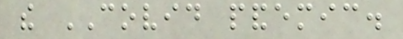the COVID pandemic.
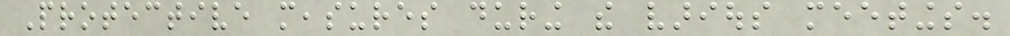Protective measures during the various meetings.
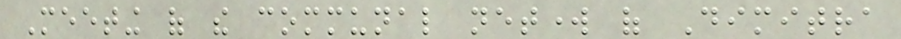Meeting of the communal network of Dimitra
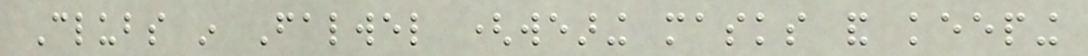Clubs in Falwel (wearing masks and keeping
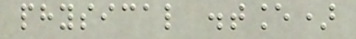physical distance)
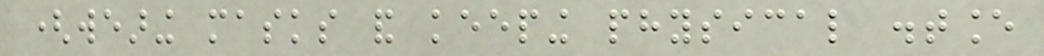(wearing masks and keeping physical distance
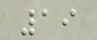19
